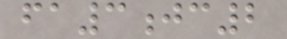fa3jc2
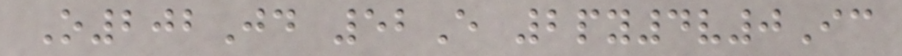O202Jd 52E 2py4v0Ic
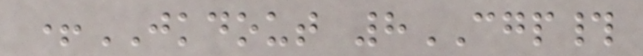+JKDOUT 8CGP#
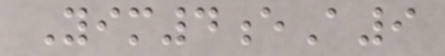Yim4eA9
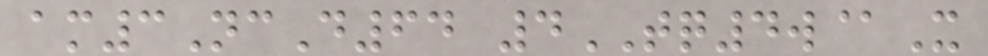am3NcD64 4TQ4w@X
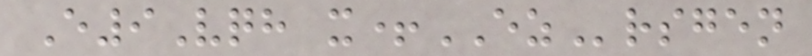E9Vqh x+EZrsgen
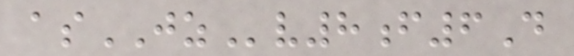asJZv8f6D
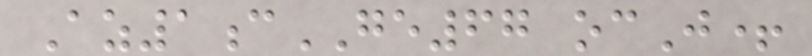Az1cGE67 ocJ+
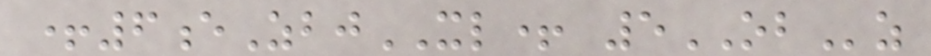+6eZbjXL+ 5OBz
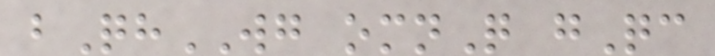bQhWG omnQ gQc
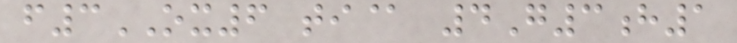f3OX6 ti@ 4G3h1
